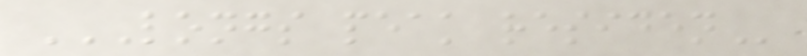LONGS PEAK RESIDEN
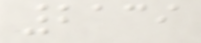2139
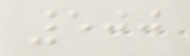500
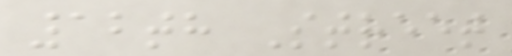12th Street
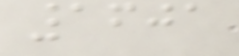1601
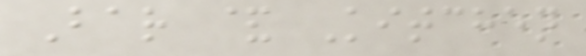Bar & Kitchen
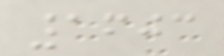1603
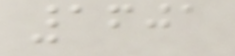1601
